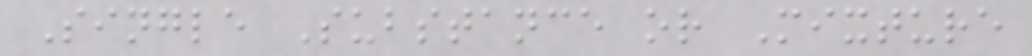Single Substance or Mixture
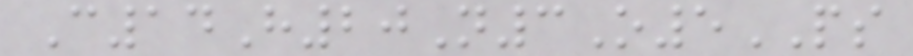C14H20N3O5PS
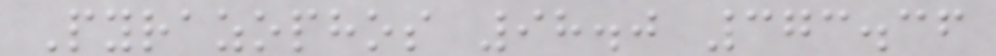Pyrazophos 98.0 373.36
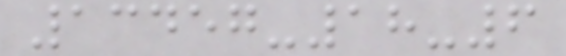13457-18-6
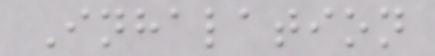Inhalation
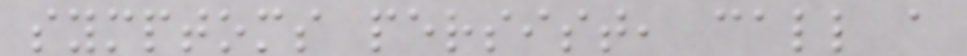symptoms persist, call a
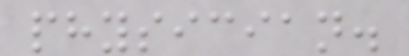physician.
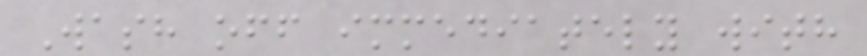Wash off immediately with
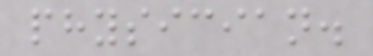physician.
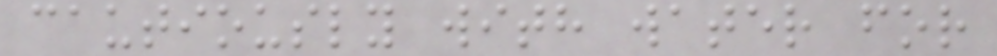cautiously with water for
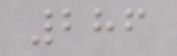286
